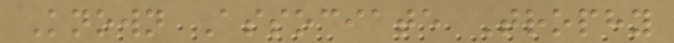Known Associate Trophy
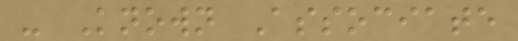- Known Associate
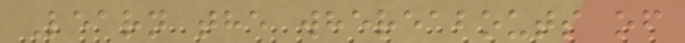Learn the whereabouts of
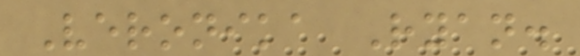Veronika Ryan.
